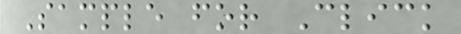Sample for Click
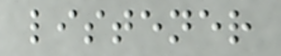listener
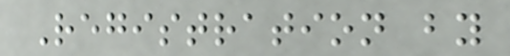Registration by
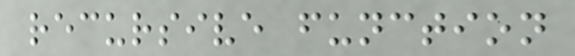recursive function
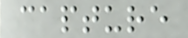capture
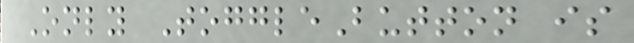Only ToggleButton is
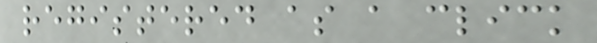registered as a click
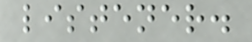listener.
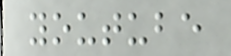youtube
